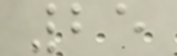25
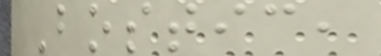Bostic,
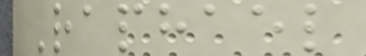Raphael
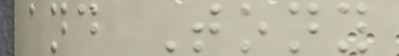and Tony
